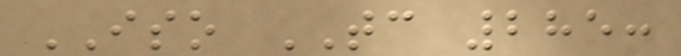ISO TC 285:
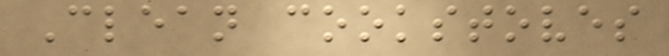Clean cookstoves
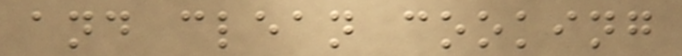and clean cooking
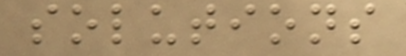solutions
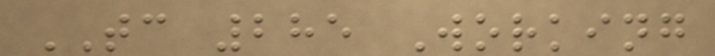TC 285 Working
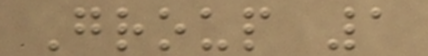Group 1
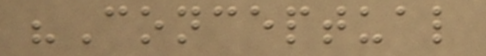"Conceptual
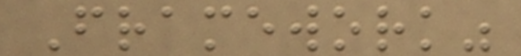Framework"
